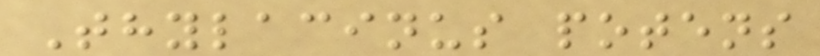Thylacinus potens
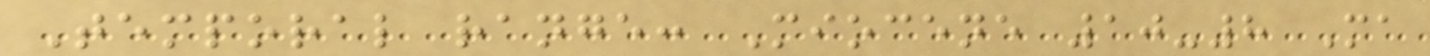Temporal range: Miocene 10-8 Ma
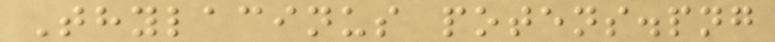Thylacinus potens.png
